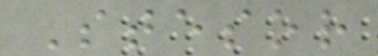Stesor
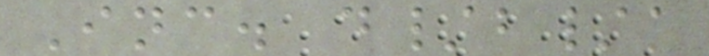Inc. d/b/a
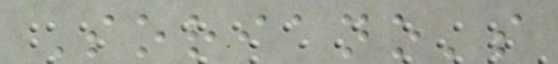Soriano's
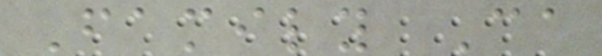Family Ca
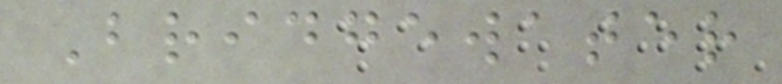Bridgewater
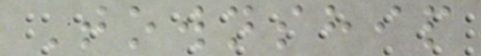Township
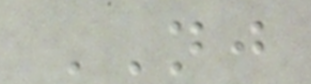NJ
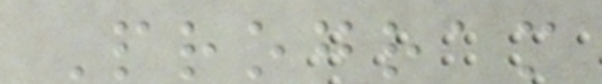Program
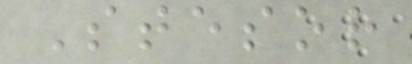Stesor
